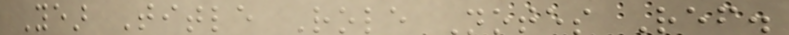Year Title Role Notes Ref.
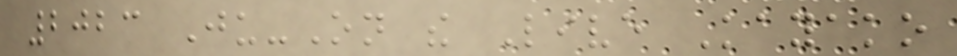2023 Ju-On the Live Kayako
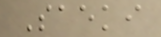Saeki
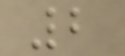2
